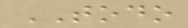TODO
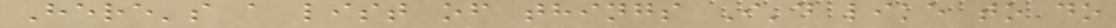Here's a list of things I'd like to do
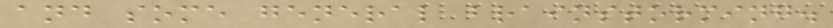and some general brainstorming.
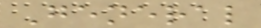General
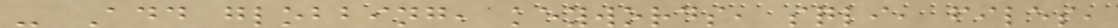- Add globbing, keywords, sqli, files,
